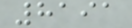8191
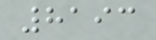8193
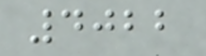4022
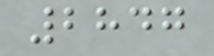2847
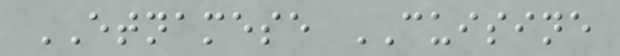ETNAMESE CUISINE
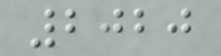2020
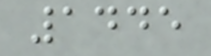1445
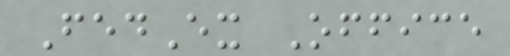FedEx Office
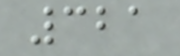321
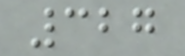327
